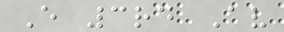E 3rd Av
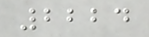2224
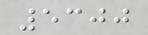5300
